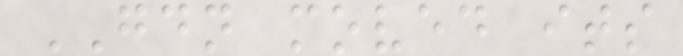GDN moved its
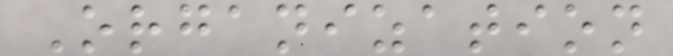Organization
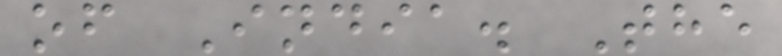of India. The
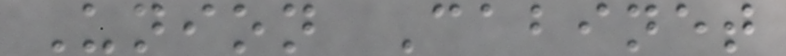Union Cabinet
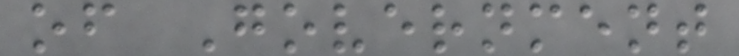of Government
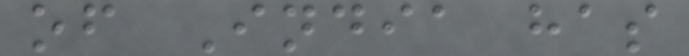of India has
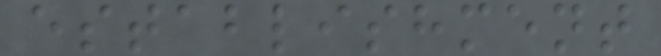establishment
